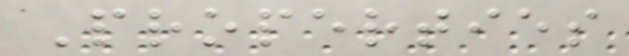Properties
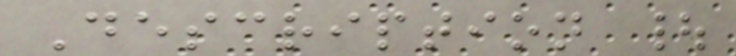Description |
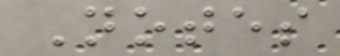Notes
